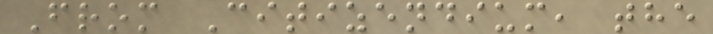From Citizendium, the
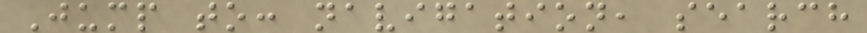Jump to: navigation, search
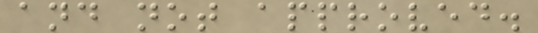and not approved.
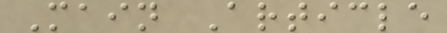Main Article
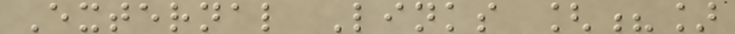External Links [?]
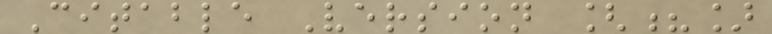Citable Version [?]
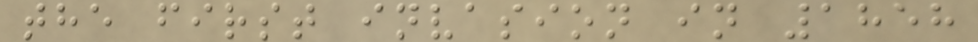the first invasion in 1858
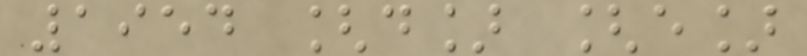1954 [d] [e]
